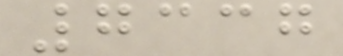7337
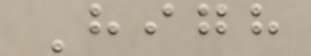High
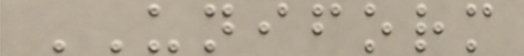UNIFORM
